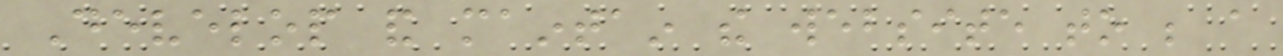Develop and maintain the website to be a
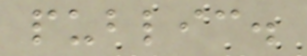public.
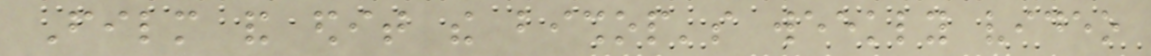Film and edit the bishop's weekly video
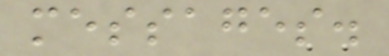messages.
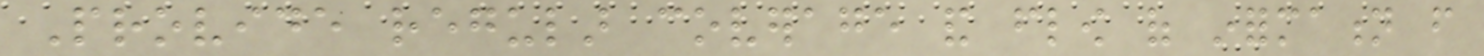Provide regular coverage and flow of information from
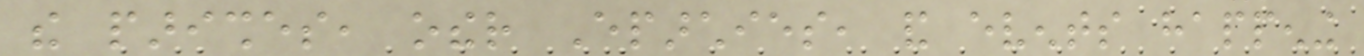the parishes, other Eparchies, and events happening
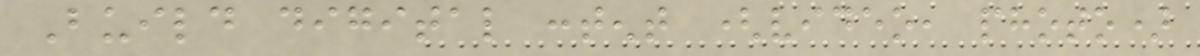Build digital content (video, photo)
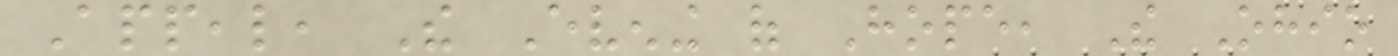Appeal, The Evening of Hope, The Ohio
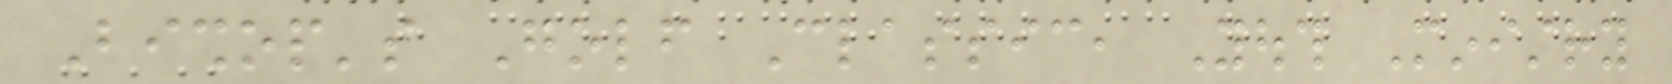Bishop's Golf Classic, Youth Ministry
